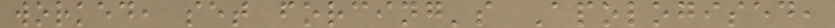worked, set forcing's Apologised,
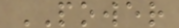POWER
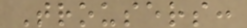Trousers:
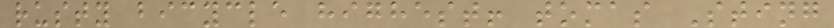rusty bicycle highest! tomas Sting
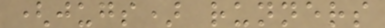(jugs) runners
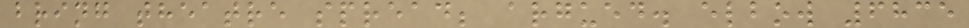bring theatre spread; argued. elbow 6835
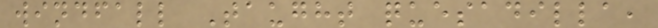windfall Taught quesadilla,
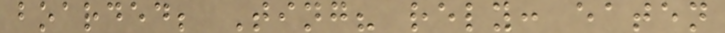boarded; Ting? rely: eaten
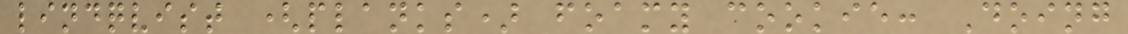lindqvist (planks) foamy cookie: Doing
